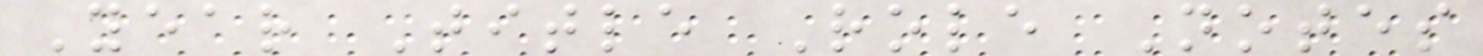Year Title Role Notes
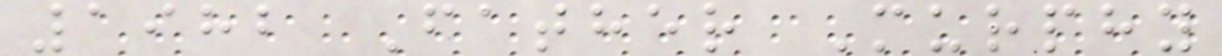1982 Father Murphy
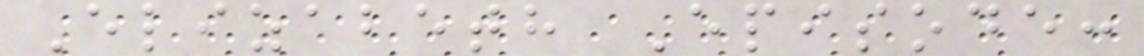Elizabeth Episode:
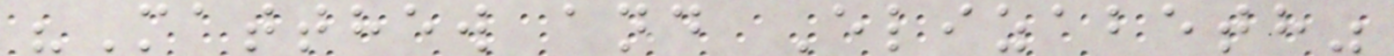"Matthew and Elizabeth"
